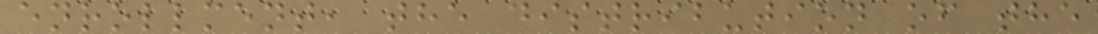enrollment, the distribution of the
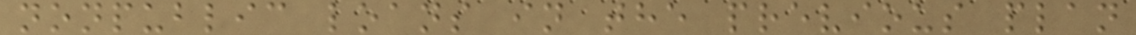nonpublic loans in the previous plan
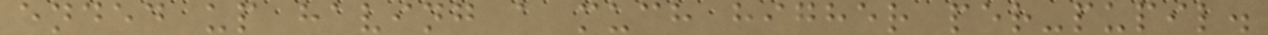ended up having a much higher per-pupil.
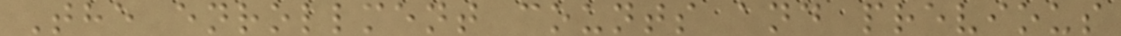The enrollment counts and previous
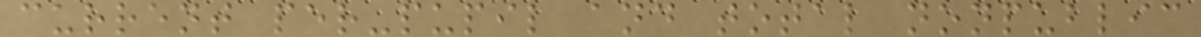current per-pupil and total nonpublic
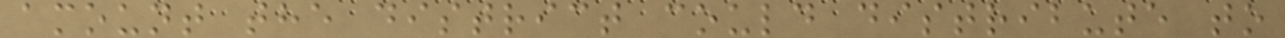amount the district could distribute to
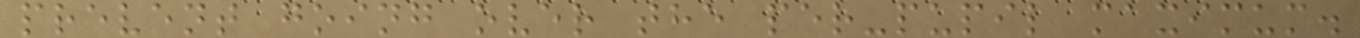prevent going over the per-pupil maximum.
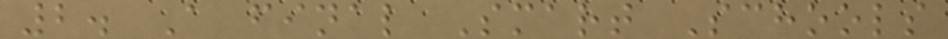2. A final Smart Schools
